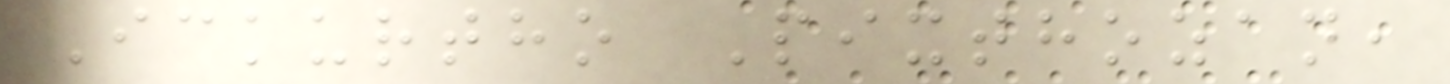Ickurtho Pixthozan,
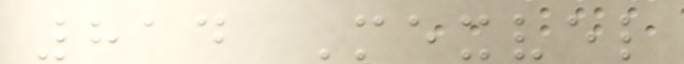814 Mexvel
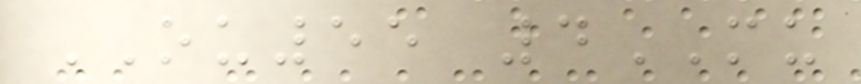OU55 4MU
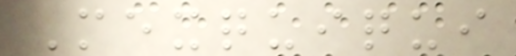Mexquiqui
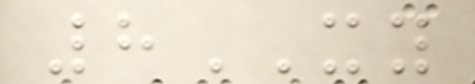8XY
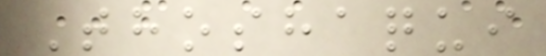Thoshaqui
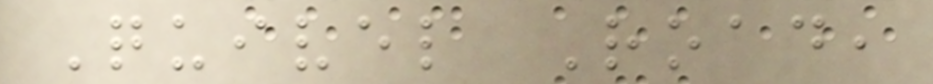Quivel Road,
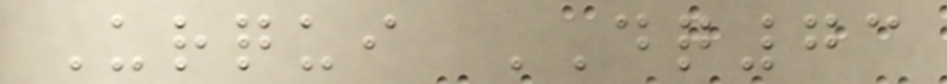Urqui DQ73
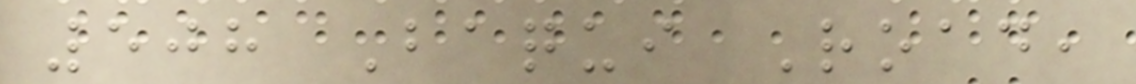508 Baqui Road,
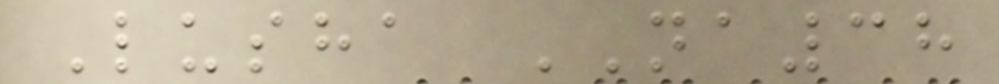Lusha NA38
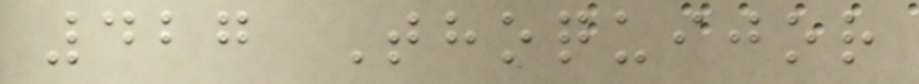427 Thoquijor
